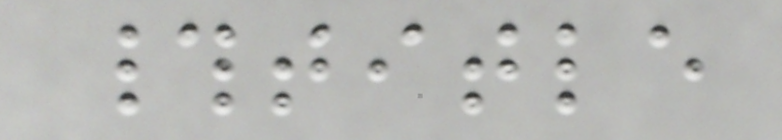#title
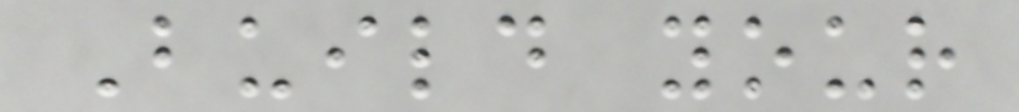Build your
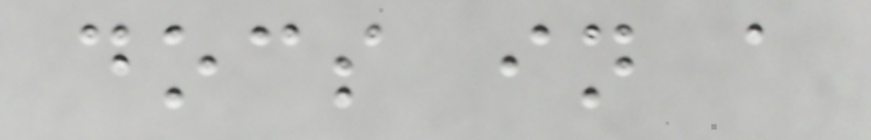docs in a
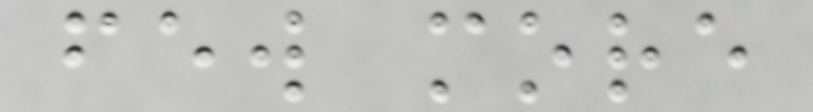few more
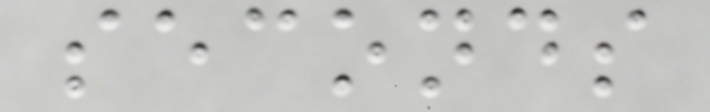seconds
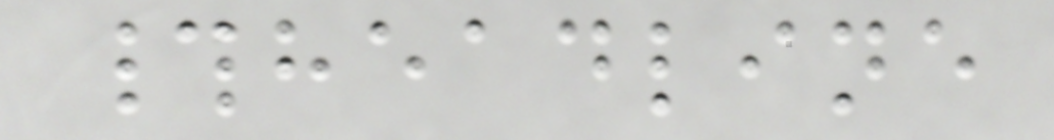#headline
